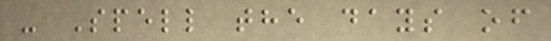- Spell the days of
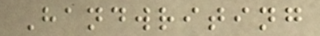Handwriting
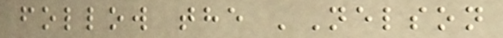follow the 'Nelson
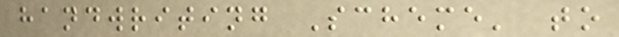handwriting Scheme' to
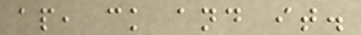ap, ck and it.
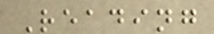Reading
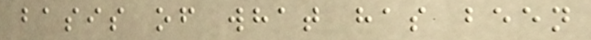basis of what has been
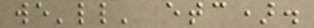we'll' etc).
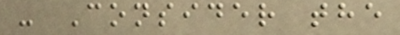- Consider the
